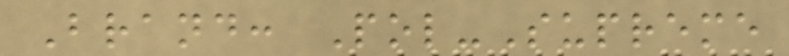Brand: Pol-Supreme
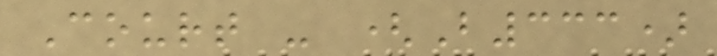Court - (B333)
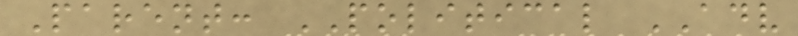Parent: POLITICAL ADV
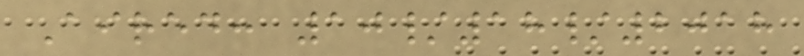Aired: 10/18/2018
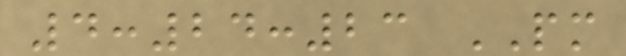4:24:23 PM
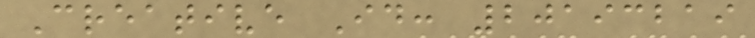Creative Id: 20193219
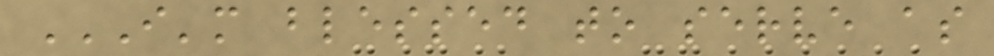I'M BLESSED TO SERVE AS
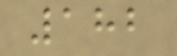182
